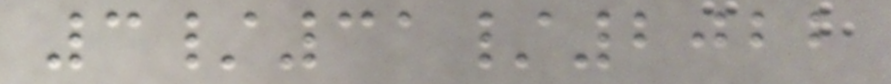3/31/2022
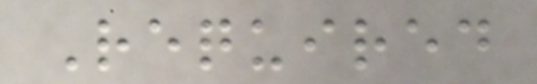Required
